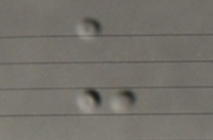u
